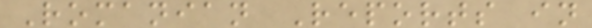Romanian Reports in
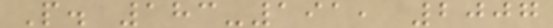P. 183-191, 2007
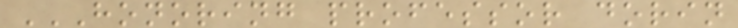HONORING PROFESSOR DORIN
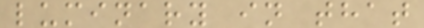luminary in that
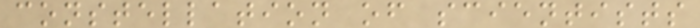constellation of scientists
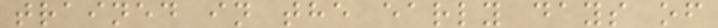trained in the early days of
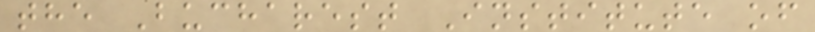the Bucharest Institute of
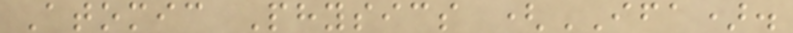Atomic Physics (IFA).
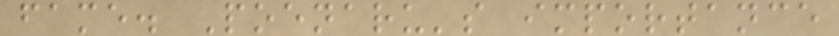fame. Poenaru's importance
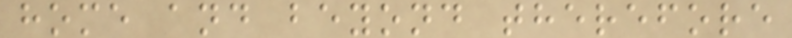home and beyond therefore
